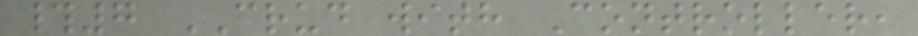#7 CRUD with Controller,
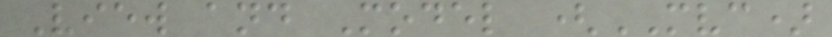View and Model (MVC)
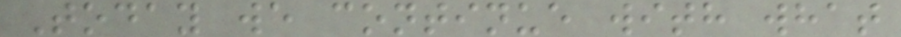Today we continue with what
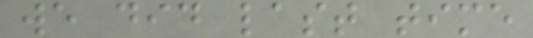we did last time
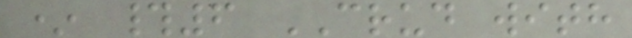* #6 CRUD with
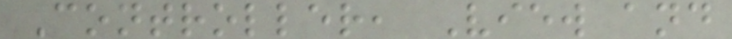Controller, View and
